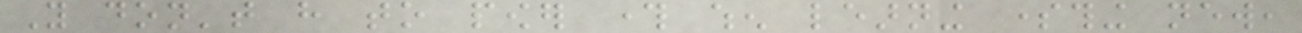You don't have to power through when learning something new,
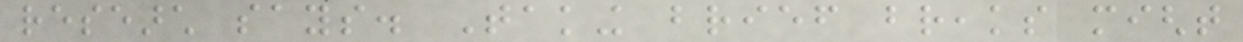research says. Taking brief breaks might
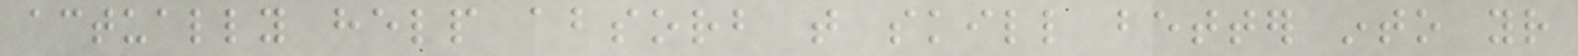actually help absorb that skill better into your
